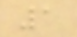1
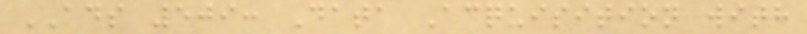ADS 509: Data Acquisition with
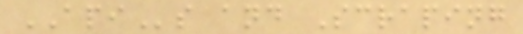APIs and Scraping
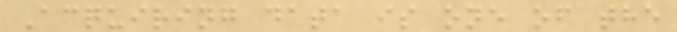Acquiring data is one of the
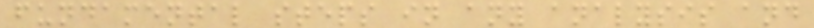fundamental steps in any analysis and
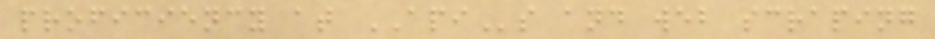proficiency at APIs and web scraping
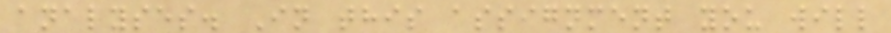analyses. In this assignment you will
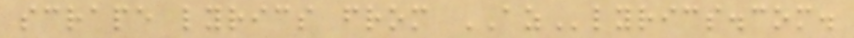scrape lyrics from AZlyrics.com.
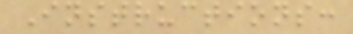Instructions:
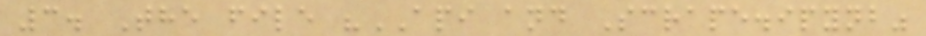3. The file "API and Scrape.ipynb"
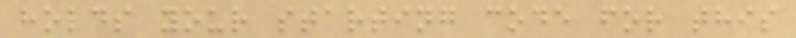holds your starting code for this
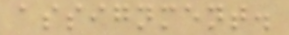assignment.
